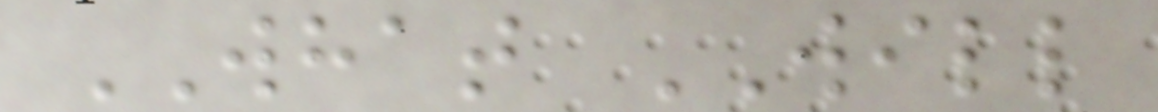WHAT WILL
